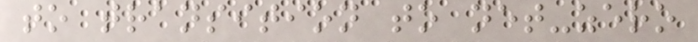to transition to net-zero
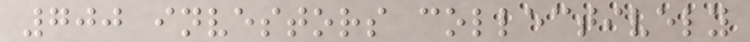700 investors collectively
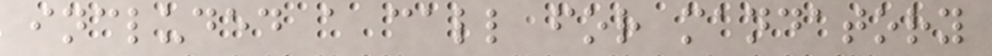included a call for mandatory
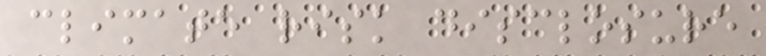climate risk disclosure
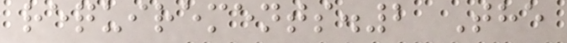requirements.2 The
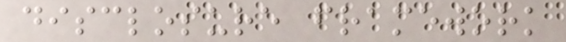disclosure framework
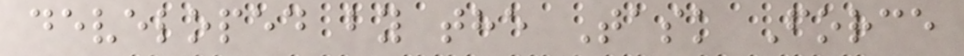developed by the Task Force
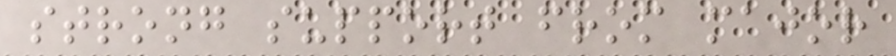strong support from major
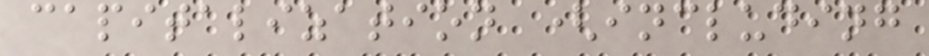capitalization (including
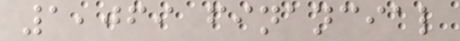1,069 financial
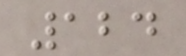124
